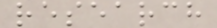research
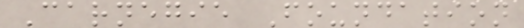Carnegie Foundation
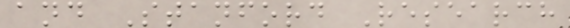and Stanford Research
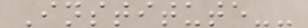Institute--
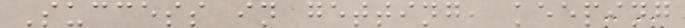Success in getting, keeping
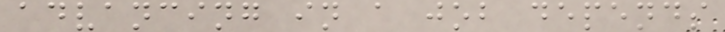advancing in a job depends
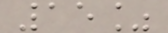15%
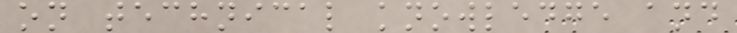on technical knowledge and
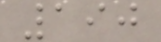190
